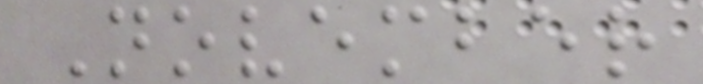November
